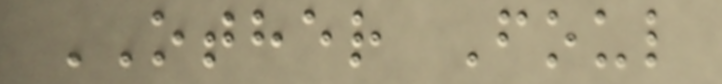OTHER Foul
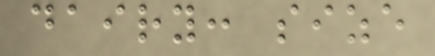dairy: size
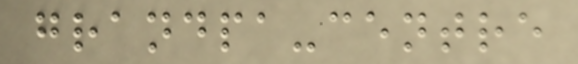grandpa-centre
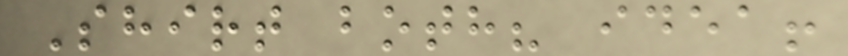Shirt both? idea!
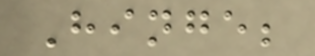Hinge;
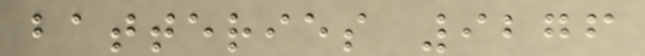batteries 9276
